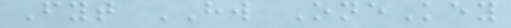Fyt HW OneKey
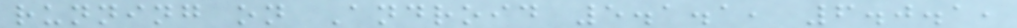running on Android 5.1.1, 6.0.1,
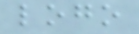logo
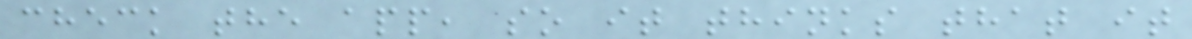check the app, so it thinks that it
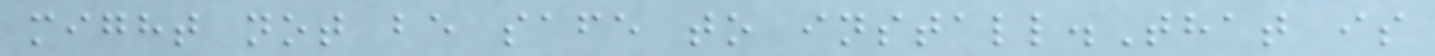might not be safe to install.That is
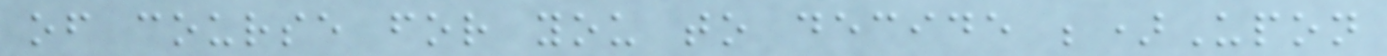of course for you to decide ;)Upon
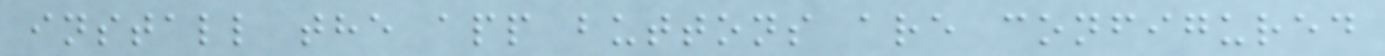install the app buttons are configured
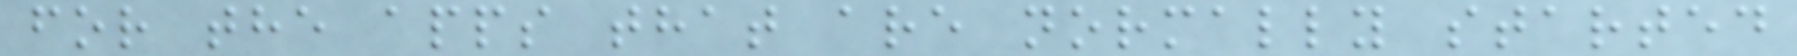for the apps that are normally started
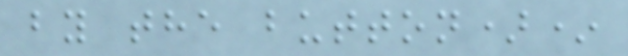by the button)*
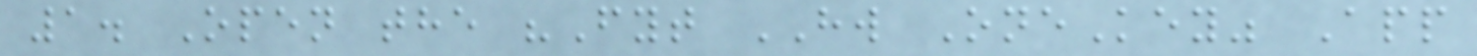1. Open the "Fyt HW OneKey" App
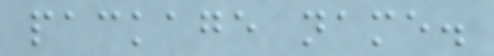package name.
